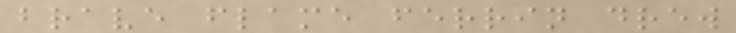brave flame ferrin drew
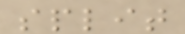split
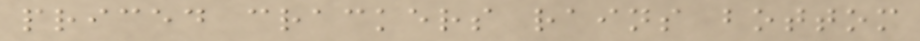priced crackers rains bottom
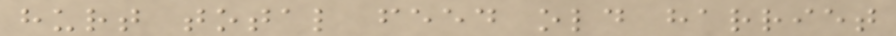hurt total feed old harriet
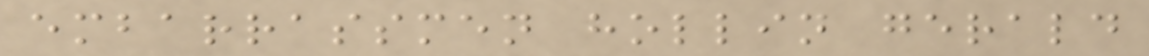embarrassmen hollin gerald
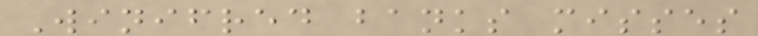Winifred banks misses
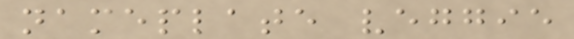nameplate veggie
